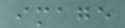image
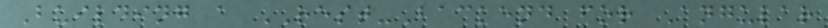Building a REST-Backend for Angular
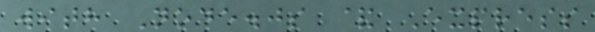with Node.js & Express
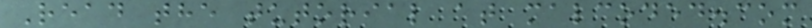Read the tutorial at malcoded.com
